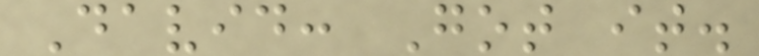David: Got it.
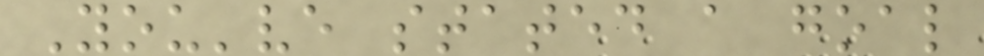You've stated a goal
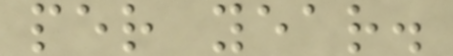per year.
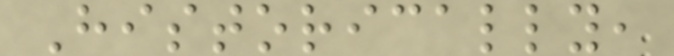Historically,
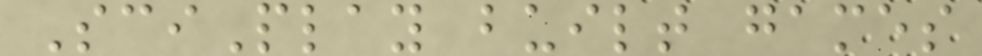SciPlay built games
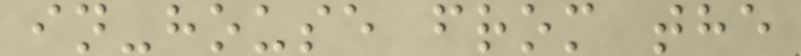in-house from the
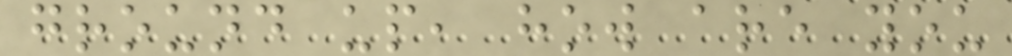ground up, how are you
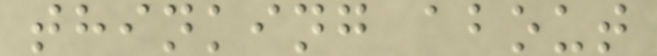thinking about
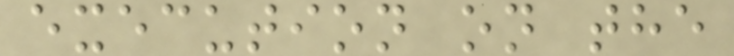execution on the
